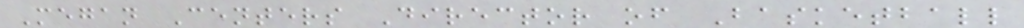Megan Centers Director of Basketball
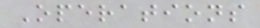Operations
